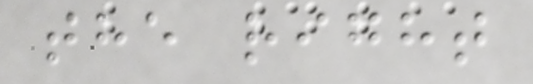the right
